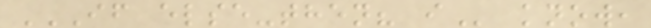IF ELSE-THEN? I know,
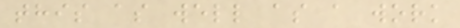this as well as a work
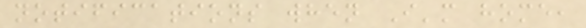notifications when I'm home,
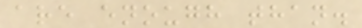are enough than.
